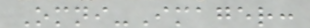Omni-Imager:
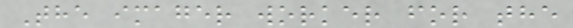The imager worker for the
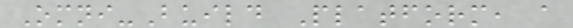Omni-Build Platform, a
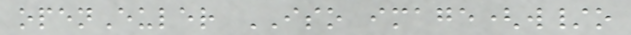openEuler ISO image(w/o
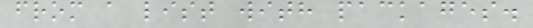from a list with packages.
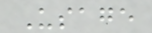Usage
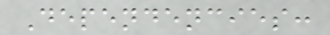Dependencies:
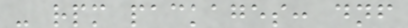- rpm packages: dnf
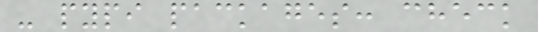- pypi packages: check
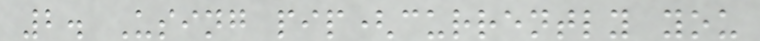2. Using pip(currently you
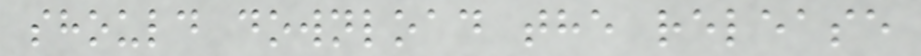should download the release
